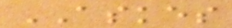ASKES
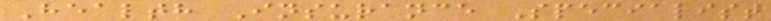Health Insurance Specialist
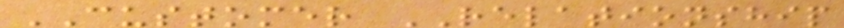CUSTOMER RELATIONSHIP
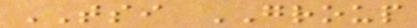TSI GROUP
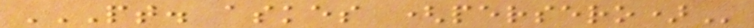PT. ASKES (PERSERO)
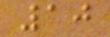10
